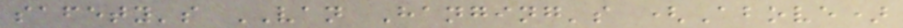safety's VAN Hanging's (Above)
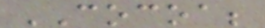COCOA;
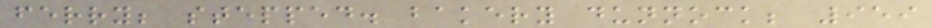ferry; stepped. bakery dunnock; 959
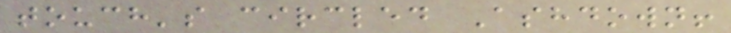touch's circled Ashdown!
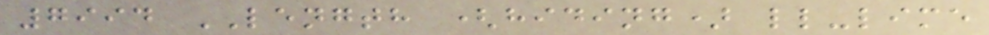7994 LENGTH (hiding) ll-lime
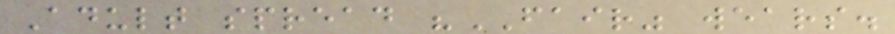Adult spread "FAIR" wears.
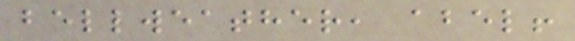bellweather, abel!
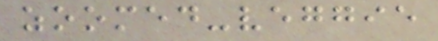zoomed-veggie
